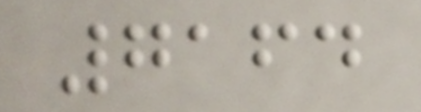7164
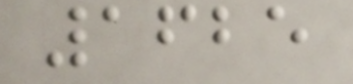1625
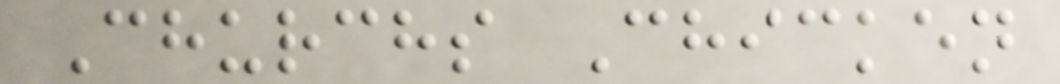Churchs Chicken
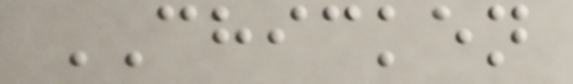CHICKEN
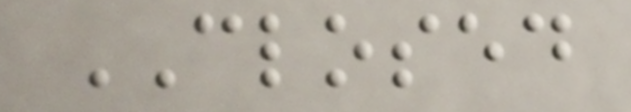CLOSED
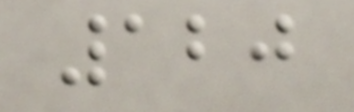120
